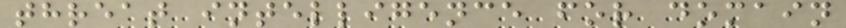threat intelligence for domain
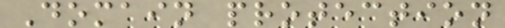Domain protection
